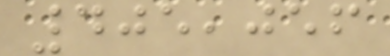405,056
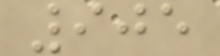905
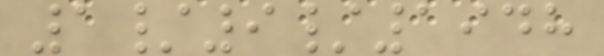1/9/1948
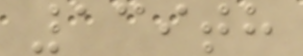139th
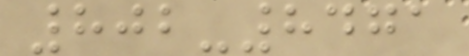802-8471
